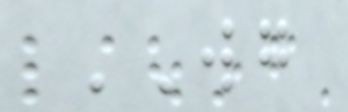WG
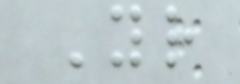Your
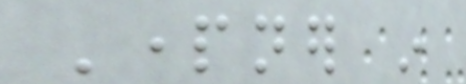Partner in
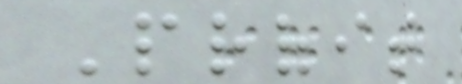Profit
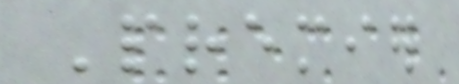Premier
